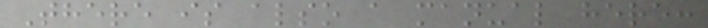There is also a manual here:
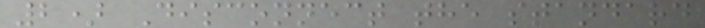2) Disconnect the standard
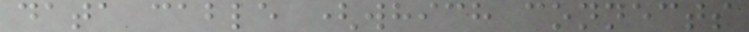data cable (which connects
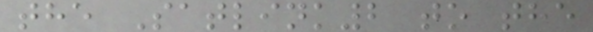the Satlink2 to the
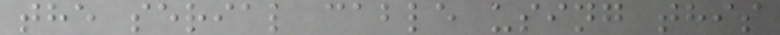the serial cable using this
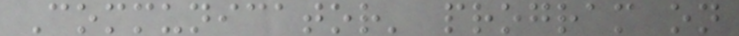Communicator' program on
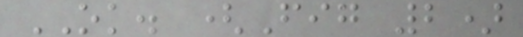OK. (Fig 2)
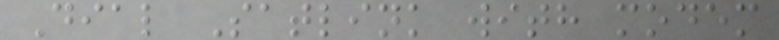Dial Satlink with modem
